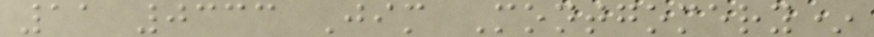11 0333 Jim Montgomery*
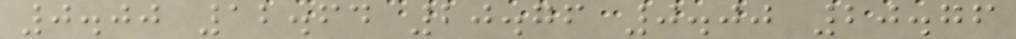0.00 12.64 20.76 0.00 20.76
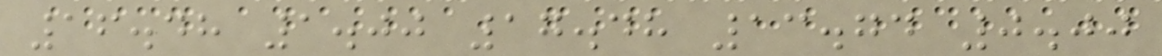16.48 1.00 17.48 13.74 0.00
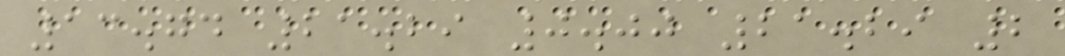13.74 21.29 0.00 21.29 2
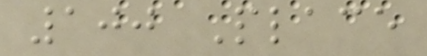100 Place
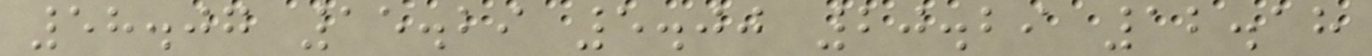58.07 15.29 5.00 20.29 12.18
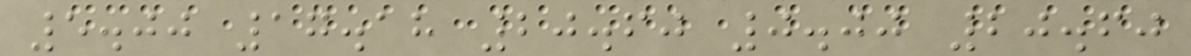5.00 17.18 20.60 0.00 20.60
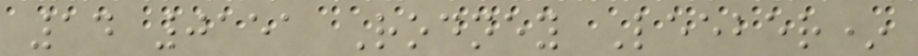14 0151 Rodney Leeber*
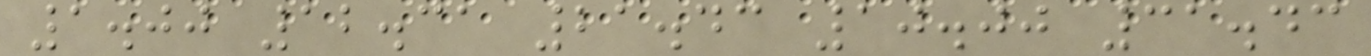1.00 12.31 21.43 10.00 31.43
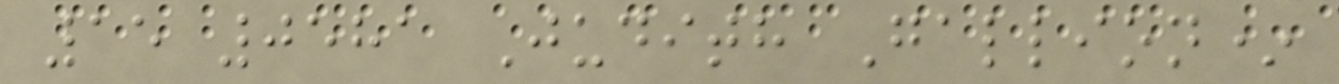15 0581 Judith Gallion*
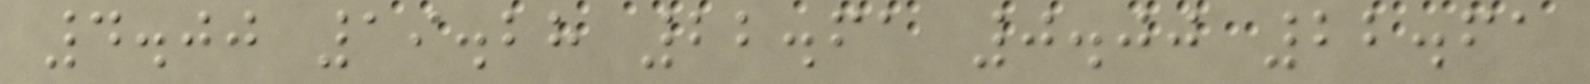4.00 19.28 22.61 0.00 22.61
